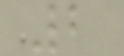2
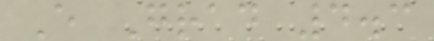E Grad 4.3
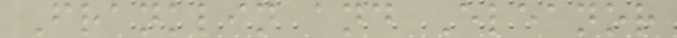Franklin and Eleanor
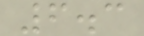6.3
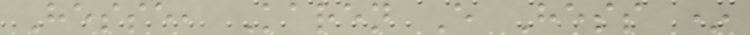Hesse, Karen E Hess *
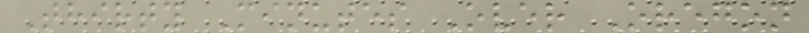Thirty Minutes Over Oregon
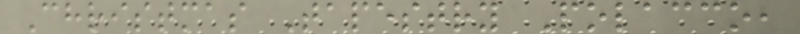Christmas Tapestry Polacco,
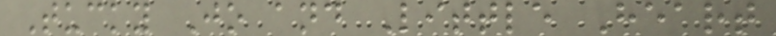Tucky Jo and Little Heart
